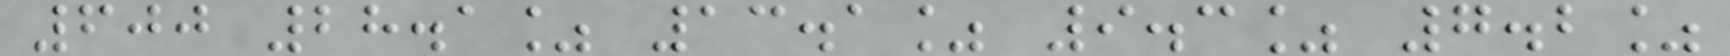600 28.1% 13.1% 9.3% 7.2%
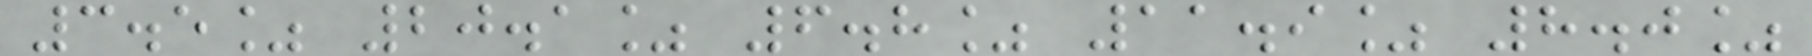3.5% 20.1% 6.8% 11.9% 8.0%
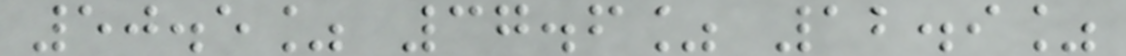50.5% 37.6% 12.9%
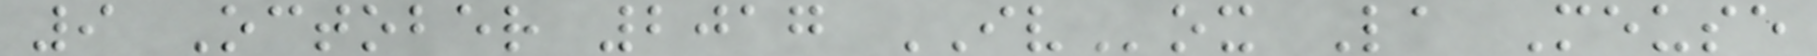9 October 2017 IVox La Meuse
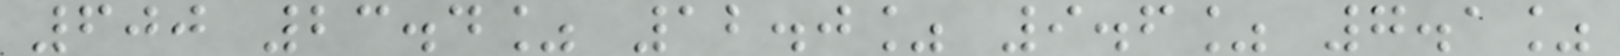600 23.4% 12.0% 9.6% 7.1%
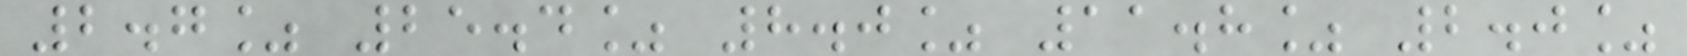2.7% 25.4% 8.0% 11.8% 2.0%
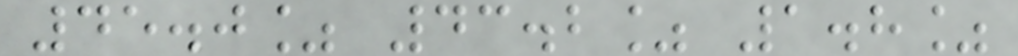45.0% 43.2% 1.8%
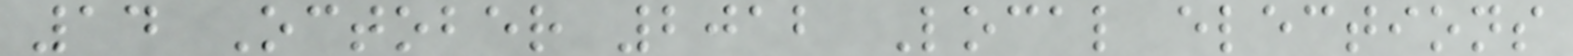14 October 2012 Local elections
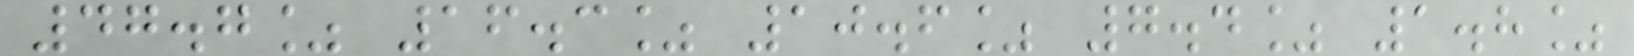47.7% 16.3% 10.6% 7.4% 1.8%
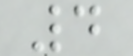4
